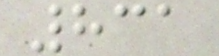831
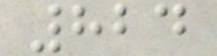824
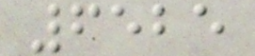6525
